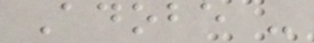Adobe -
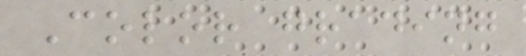Color grading
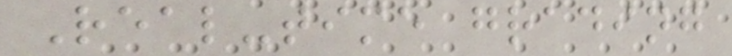Real-time grading
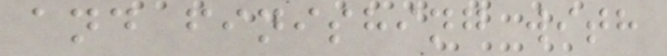and finishing with
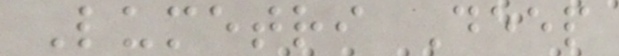Lumetri Deep
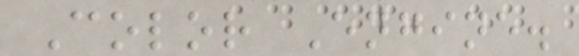Color Engine.
